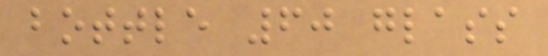bottle 60 glass
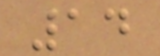14
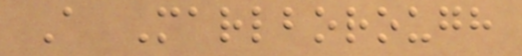A Marlborough
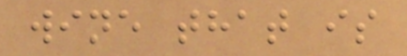wine that is
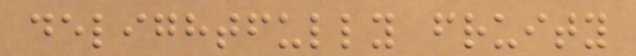delightfully fruity
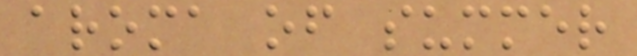aroma of summer
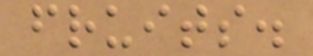fruits.
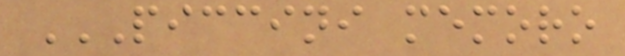PICCINI MEMORO
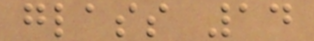glass 14
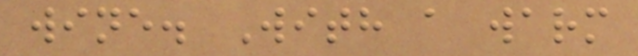wine. With a warm
